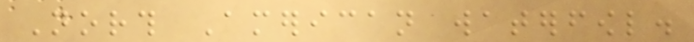North American waterfowl.
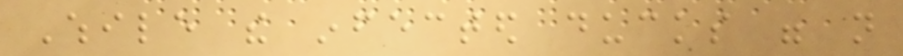While the infected ducks were not
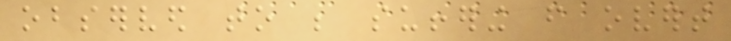observed to be suffering from overt
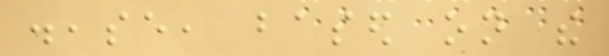disease, based on the
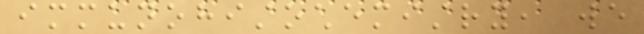immunohistochemistry, we
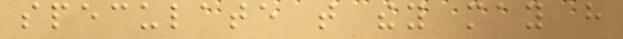speculate that they may have
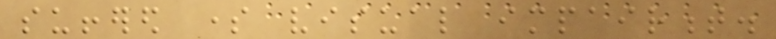suffered some visual impairment.
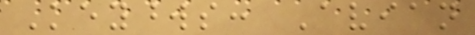Keywords: Avian
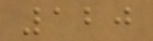120
